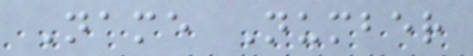Name Number
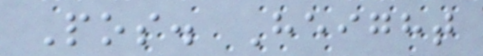Pos. Height
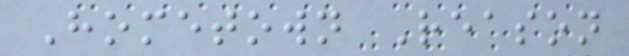Hometown Reason
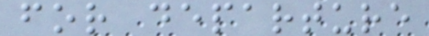for departure
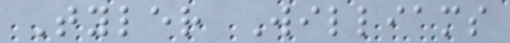Tyler Williams
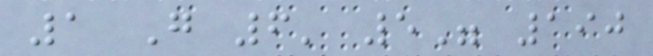1 G 6' 5" 190
